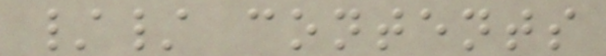// contents
